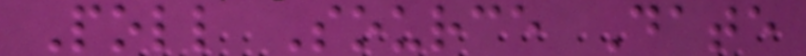Poll Source Date
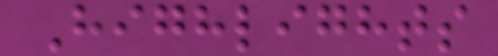Highlights
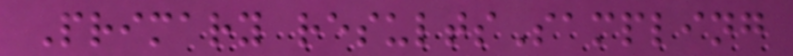Primary resultsSampling
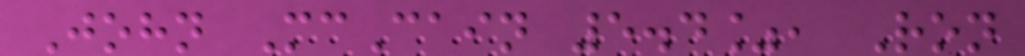John McCain 5.4%, Ron
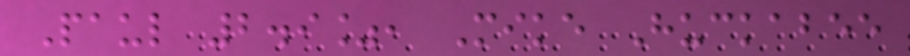Paul 2.9%, Mike Huckabee
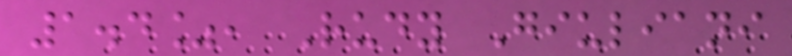1.4%, Rudy Giuliani
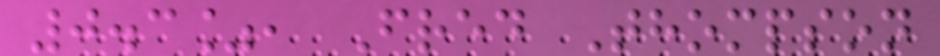0.3%, Fred Thompson
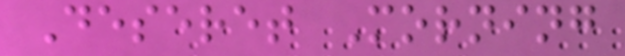Deseret Morning
